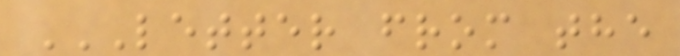LETTER FROM THE
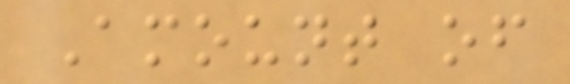Amount of
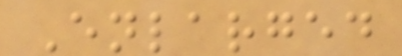Enlarged
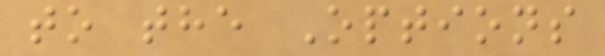to the Options
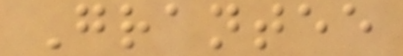Grantee
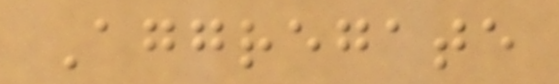Aggregate
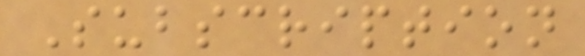Subscription
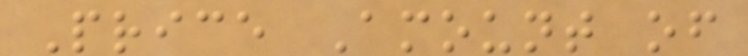Price Amount of
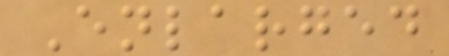Enlarged
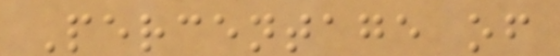Percentage of
